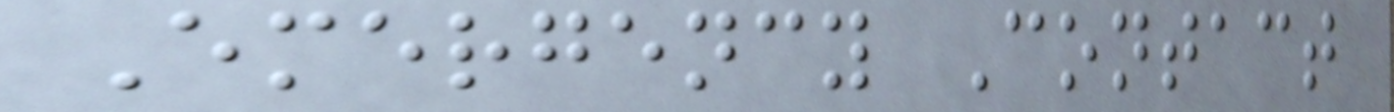Emergency Contact
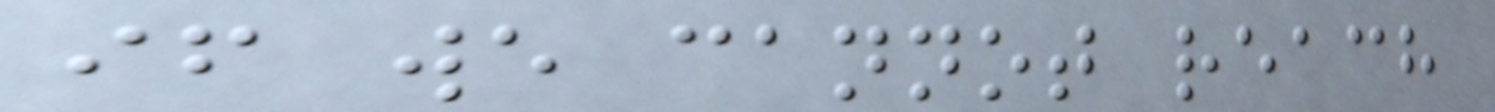if we cannot reach
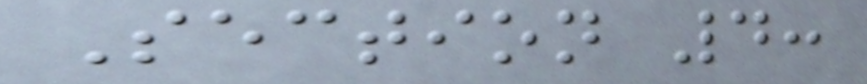Section 4:
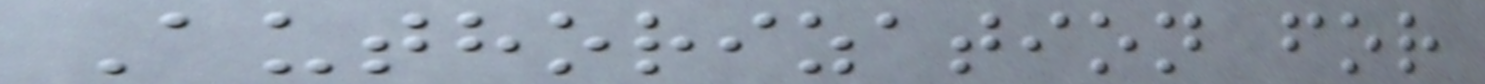Authorization for
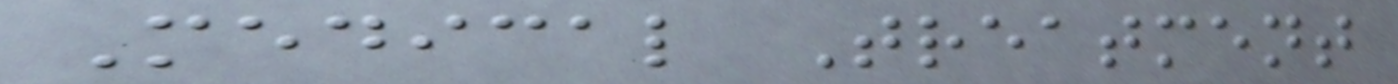Medical Treatment
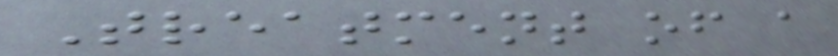Treatment of a
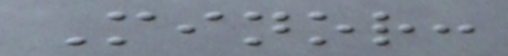Minor:
